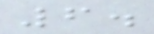6.
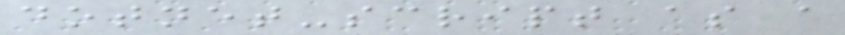dotnet-script as a
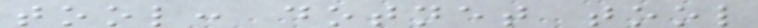tool: dotnet tool
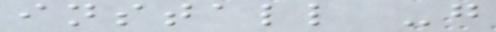install -g
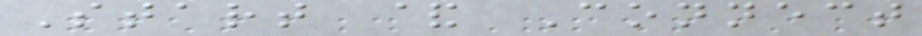Start & Connect
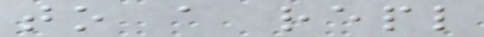to a repl
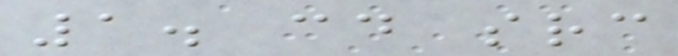1. cd src
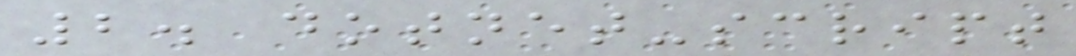2. dotnet-script
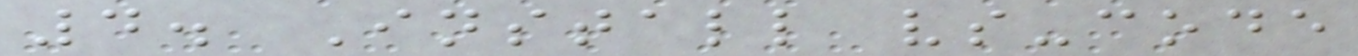4. Install vs-code
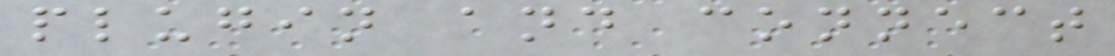plugin and connect
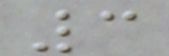3
